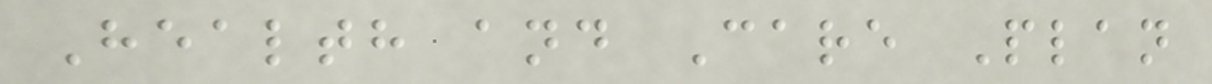Health and Care Plan
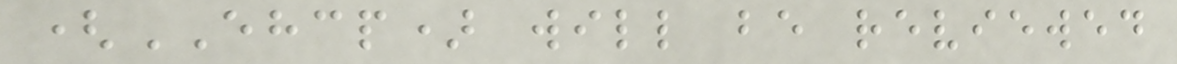(EHCP) will be reviewed
